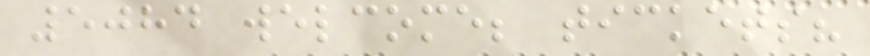5084 welcome; tickets?
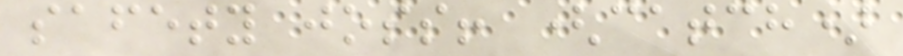safety joss! (catch)
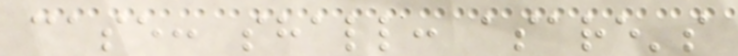case: shall: asare's
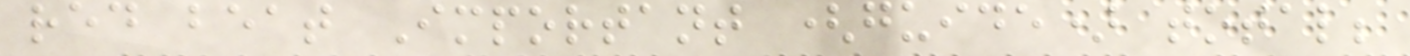red beat Important (guide) total;
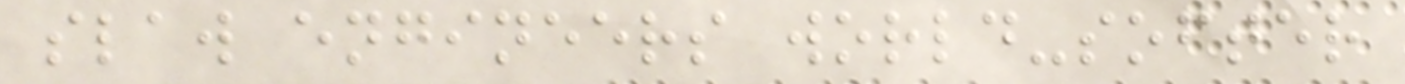slaw engineers world-softer
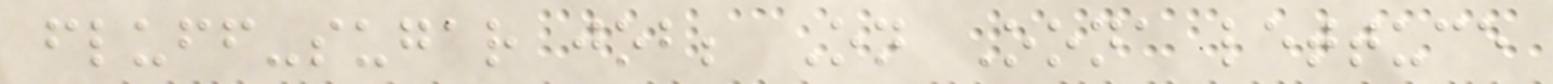fluff-sugar job; On Oona lettuce
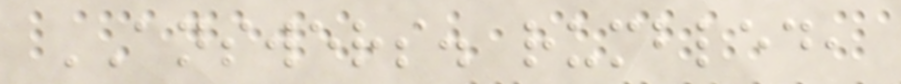ANSWERS. rumbled,
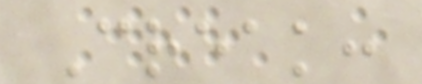Creak:
